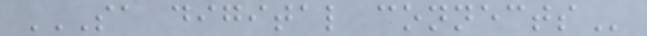SA DIGITAL CONNECTS
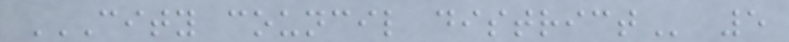CITY COUNCIL DISTRICT 5
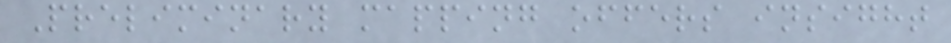Preliminary mapping offers insight
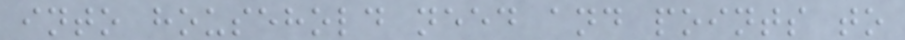into household need and points to
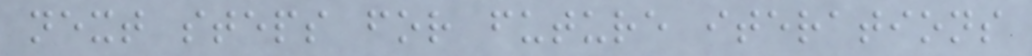next steps for future iterations
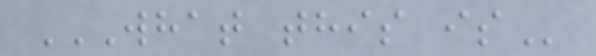WHAT THIS IS
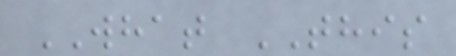WHAT THIS
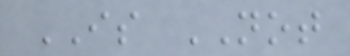IS NOT
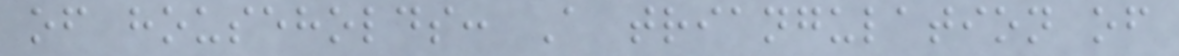of households: A triangulation of
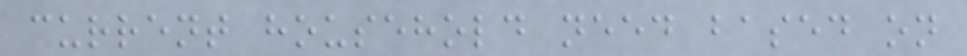current household need based on
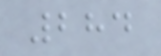284
